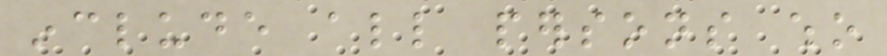include all persons who
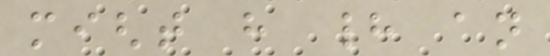might have had an
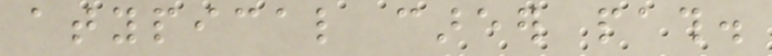atypical career path.
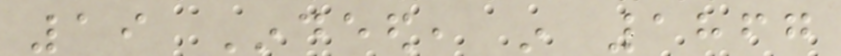19 Indeed, in 1867
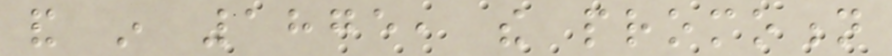and in 1875, the promotion
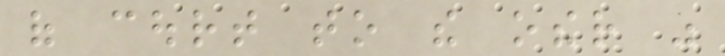of court to the other was
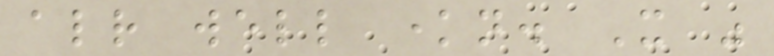already well known. It was
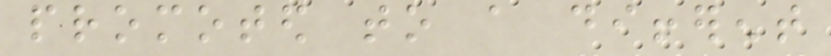promoted to a different
